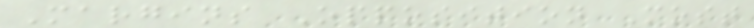Margins Opposition Most
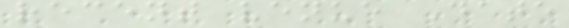recent venue Date
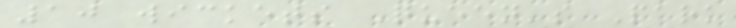10 wickets Queen's Park
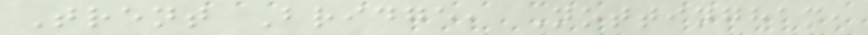Trent Bridge, Nottingham,
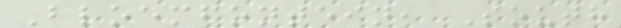Bloemfontein, South
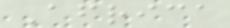Africa
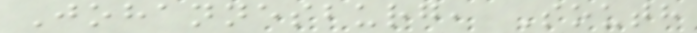Johannesburg, South
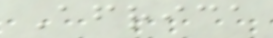Africa
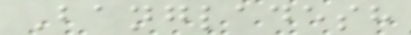Bangladesh
